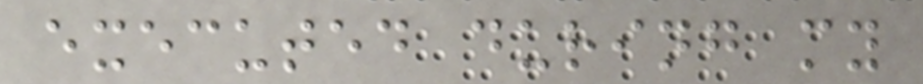executed during my
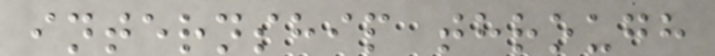internship through
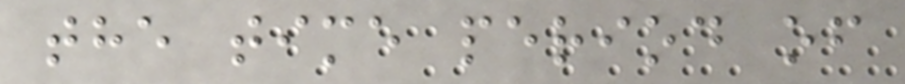the time period of
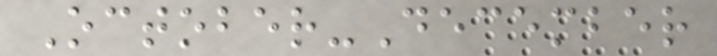October-December
